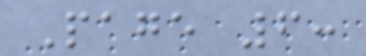Page 6:
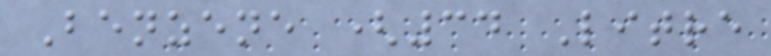Benzene (34 Litre
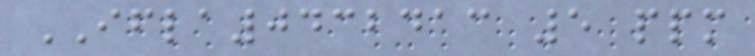IFLA0432413 5 ppm
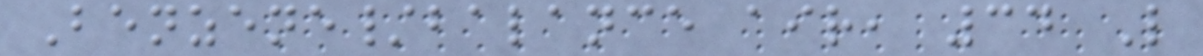Benzene/balance air, 34 L
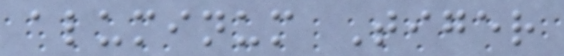aluminum Tiger
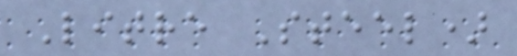Litre Steel)
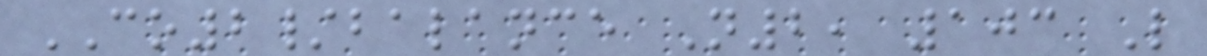CO2/balance N2, 103 L
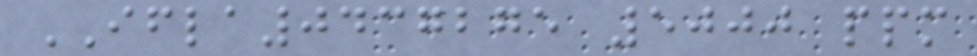IFLA0437275 5000 ppm
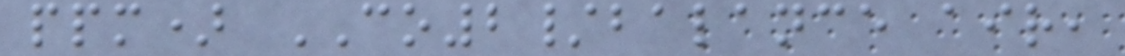ppm) CO2/balance air,
